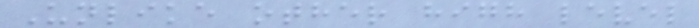Unlike other high level
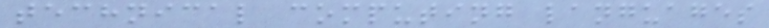technical computing languages
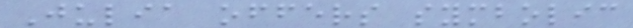Julia offers symbolic
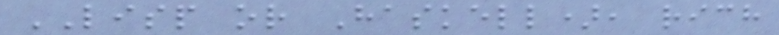LISP or Haskell), rich
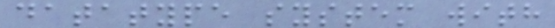datatype system with
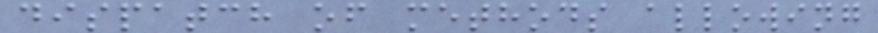dispatch of methods allowing
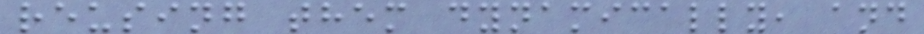reusing them dynamically, and
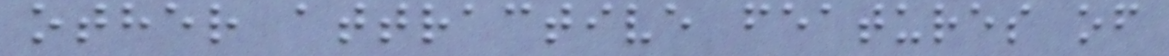other attractive features of
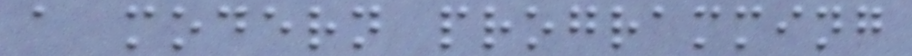a modern programming
